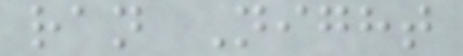ran Night
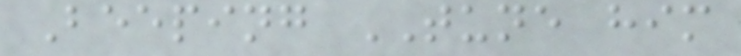Beeping TUNE him
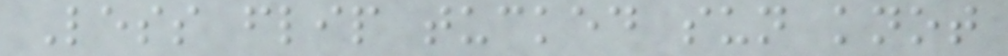Less flip tucked sun knot
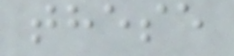these
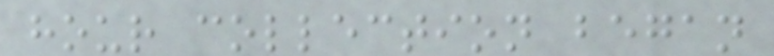hour collection began
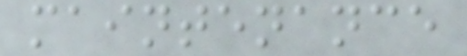maintenance
